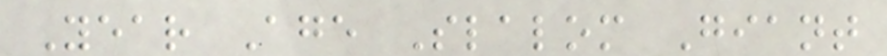Year Age Slalom Giant
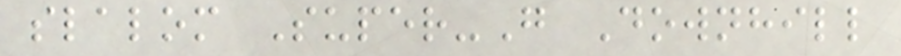slalom Super-G Downhill
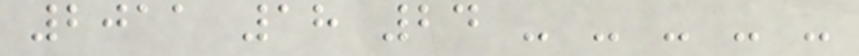2011 18 24 - - - - -
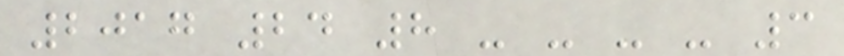2017 24 8 - - - - 3
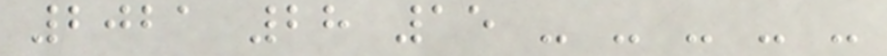2021 28 15 - - - - -
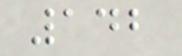142
